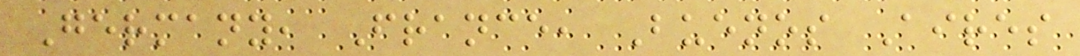Germany, France, Buenos Aires
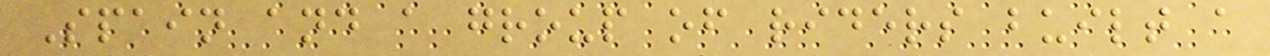Spain and a group of riders built a
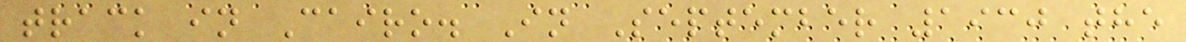track in Cairo. In September 1930 the
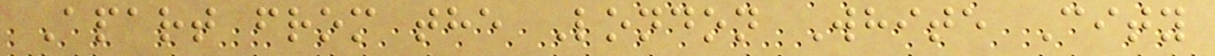Apart from the London White City
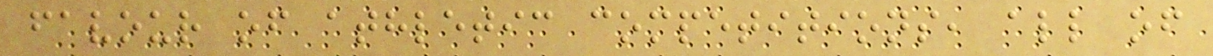favour of athletic competitions, all of
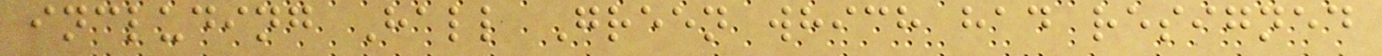including Hall Green which had resigned
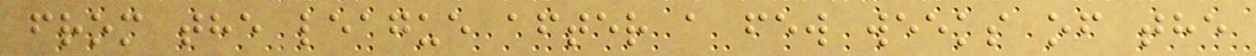from the league after a few weeks of the
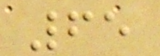65
